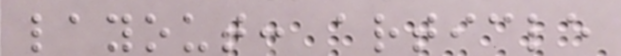layout: article
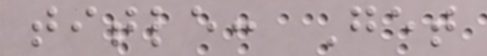title: Get
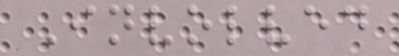Involved
